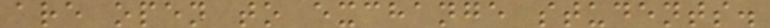are open to exchange students.
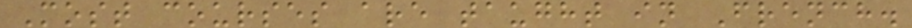Most courses are taught in French.
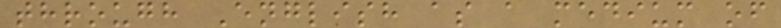through English as a medium of
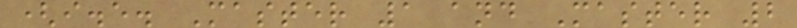(i.e. Master 1 and Master 2
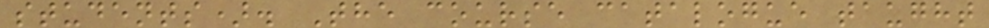students). The course catalogue taught
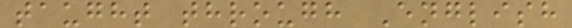taught through English
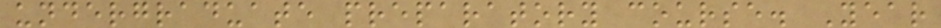undergraduate preparatory course. Year
